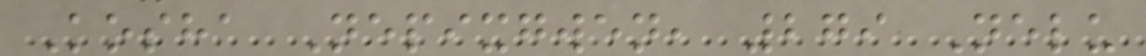Kosha Nepixgwen, 279 Nelu
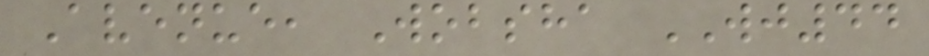Avenue, Wobsha WJ44
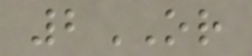2OR
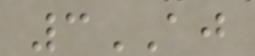3AJ
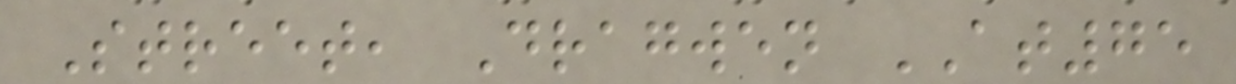Street, Dragwen AT75
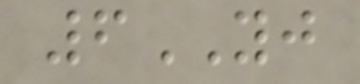6YJ
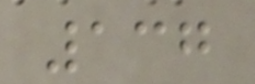137
